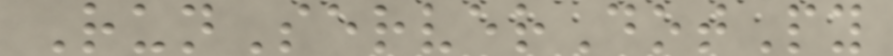RunServerDotPy
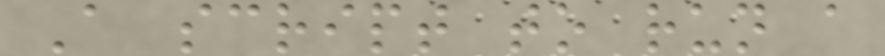A script to run a
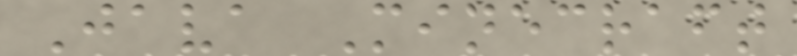Java Minecraft
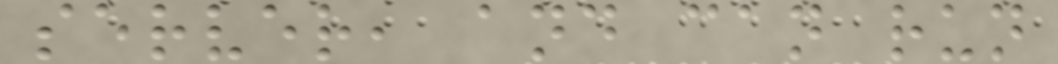server, and can run
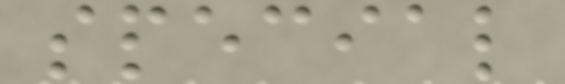special
